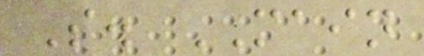S. MAIN
